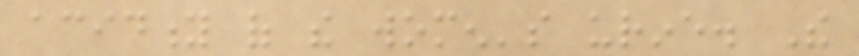acidity of the women's urine. The
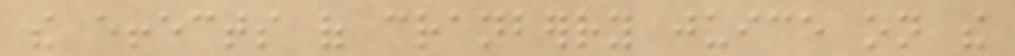the effects of cranberry juice on the
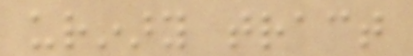urinary tract
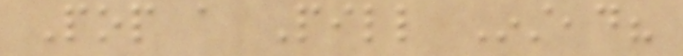Pop a Pill Instead?
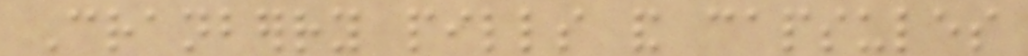Cranberry pills and capsules
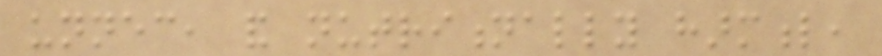unnecessary, and nutritionally harmful,
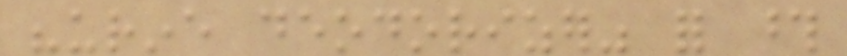"urine deodorizer" for those
